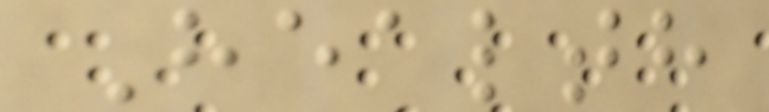Health
